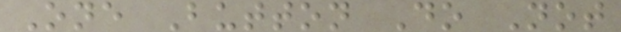One Button Do Not
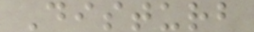Disturb
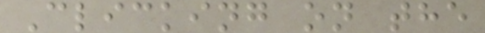Clicking on the
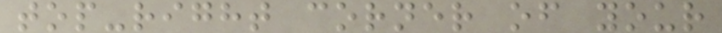top-right corner of your
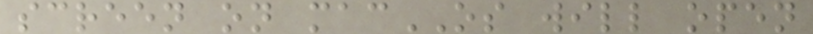screen on macOS will open
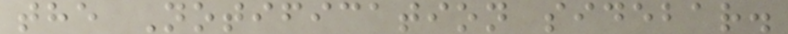the Notification sidebar.
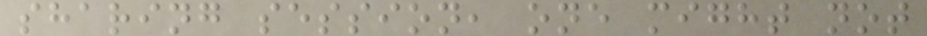sharing session, one might not
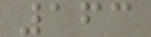163
